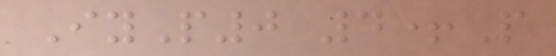IyP0 4+P
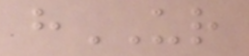hUR
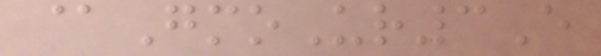@GmoUr3E
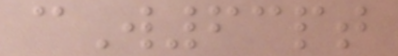cW63pt
